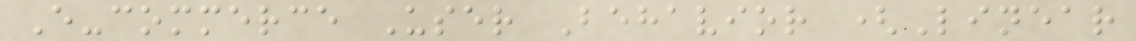E-commerce User Behavior (Linear
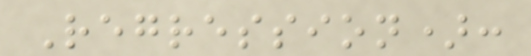Regression):
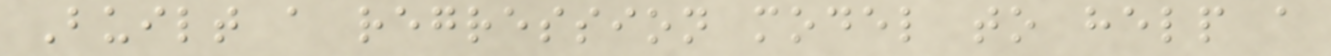Built a regression model to help a
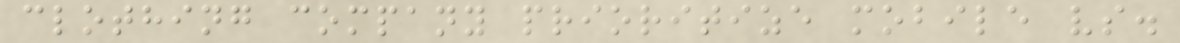clothing company prioritize mobile vs.
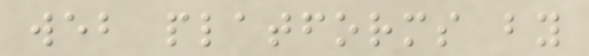web platforms by
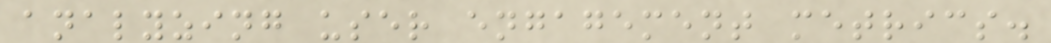analyzing user engagement metrics.
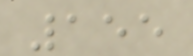155
